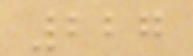227
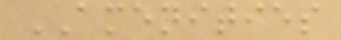AMENITIES
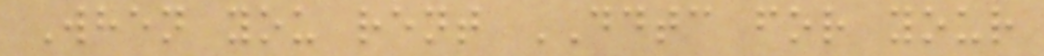When you rent DDTC for your
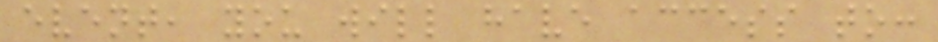event, you will have access to:
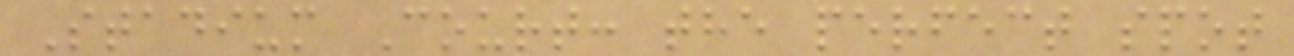Stadium Court: the perfect spot
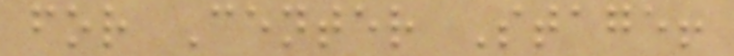for Center Stage!
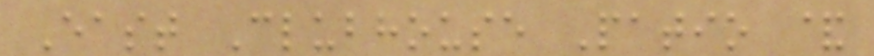East Clubhouse Patio &
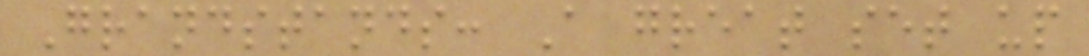Grandstands: A great set up
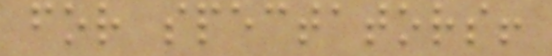for spectators!
